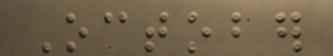October
